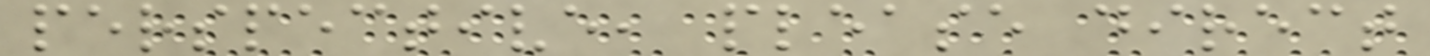perspective, please direct
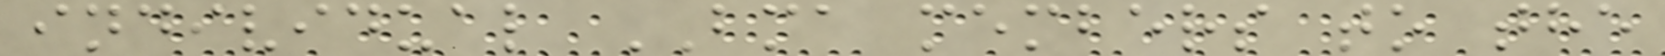individual BMA members to the
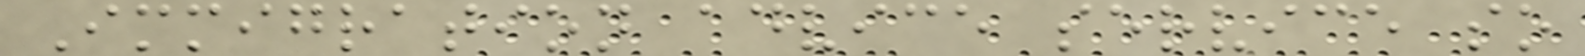Immigration advice service so
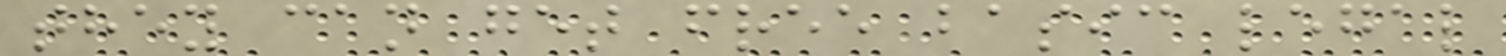they can get free basic legal
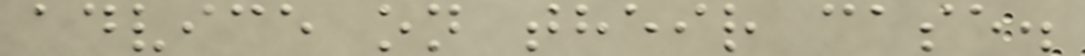advice on their case.
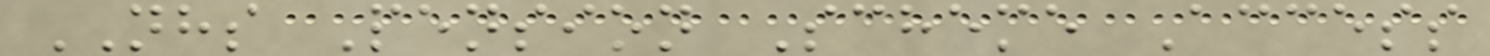NHS Pension Scheme Access
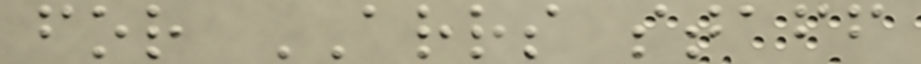for ARRS staff
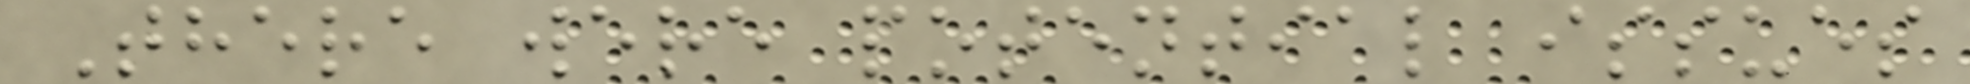There were potential issues
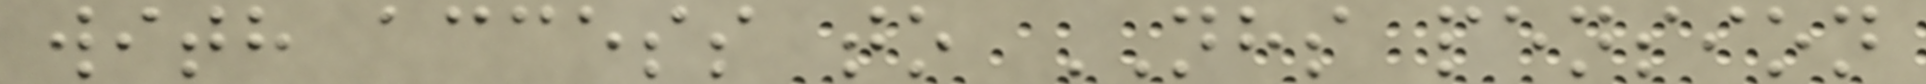with access to NHS pension
